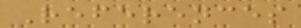References
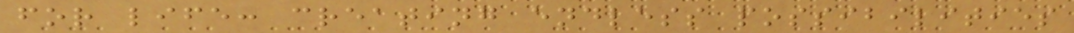for life: creating endless possibilities
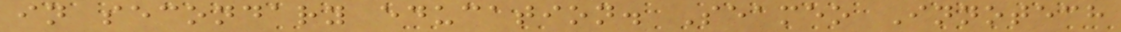in secondary education. Seameo Innotech
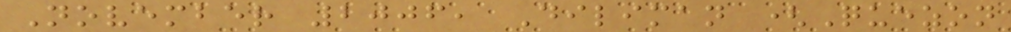November 2006, Diliman (Quezon
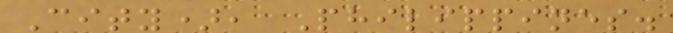City), Philippines.
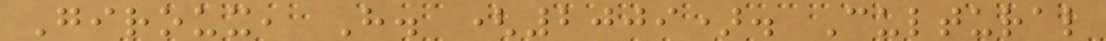Giroux, H. (2009). Cultural
